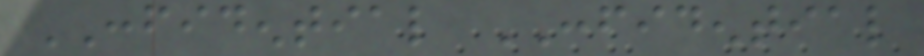CONFIDENTIAL CONFIDENTIAL
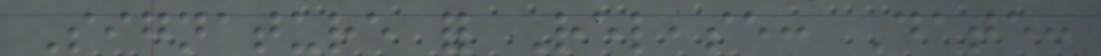Signature for Release: Date:
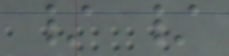/ /
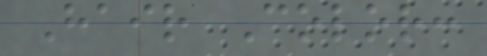Hair Color:
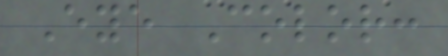Eye Color:
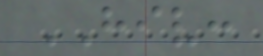HIV:
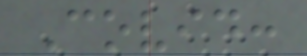Covid:
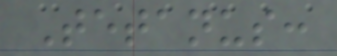Tetanus:
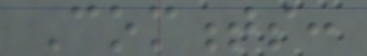Comments:
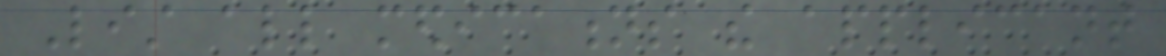List all medications the applicant
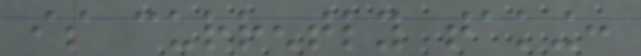is currently taking:
